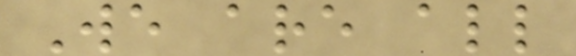We are all
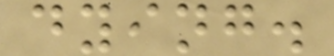dying.
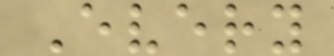Every
